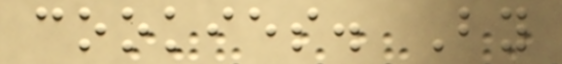cookies. By
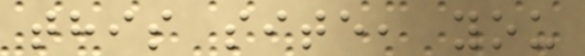this site, you
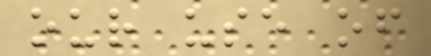our use of
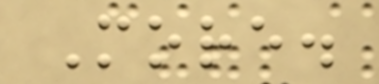More.
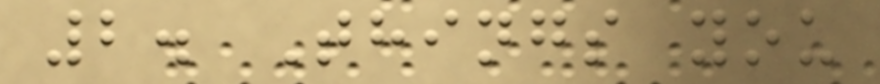2. Things you
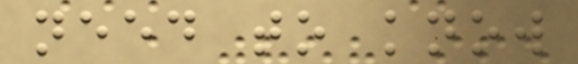need to know
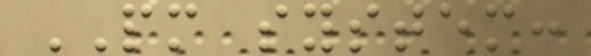PM system:
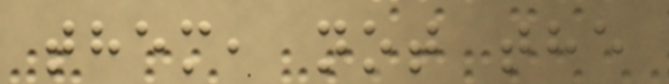them, not the
